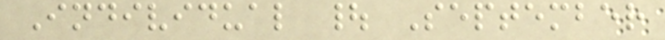Individual | September
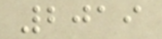2019
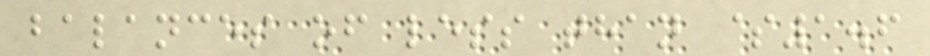balances of less than $1.6
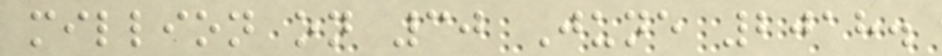million on 30 June 2018.
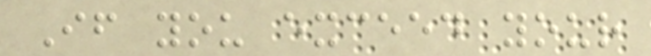If you exceed your
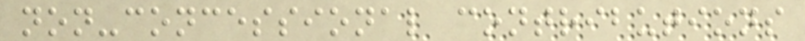non-concessional contributions
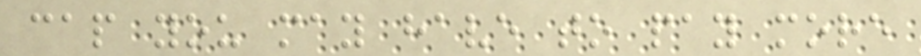cap you may have to pay more
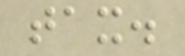tax.
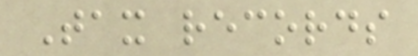Tax records
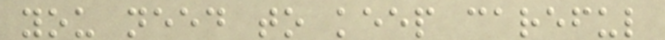you need to keep careful
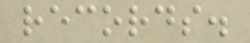records.
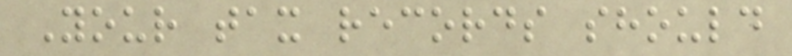Your tax records should
